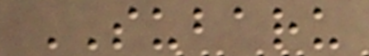SUBARU
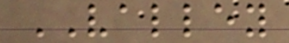VALLEY
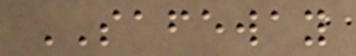SAFEWAY
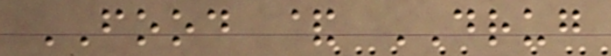FOOD & DRUG
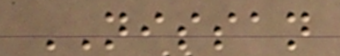NISSAN
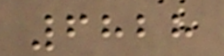6828
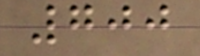700
